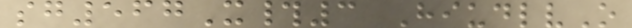sg567X#3 HiudlvO
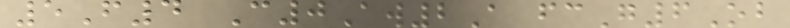5F4 C0Aw2A fcG6Ob
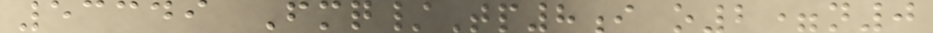53349 Fmq/Tp8i o2=n0
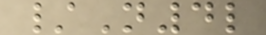/N4l
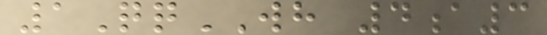1QqWH 4a3
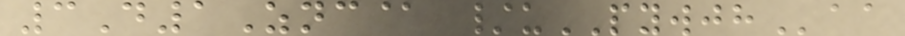3D1Znc@ /uPYWJHaa
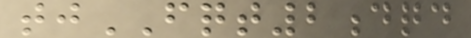tjFQT2dqd
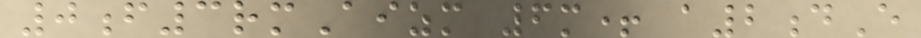0f3rmAizm 6m+ a2dE
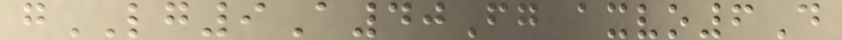gLG9A40Fg axvo6D
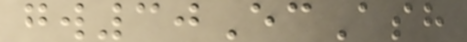gw30EcAsh
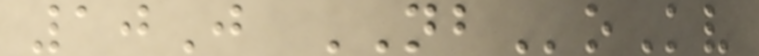10J NBoKv
